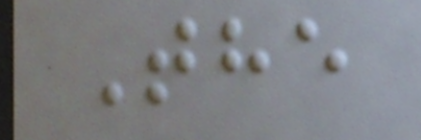The
